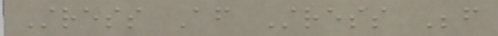Stress After Stress Before
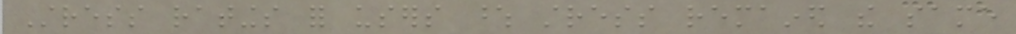Stress ratings for users whose stress remained the same
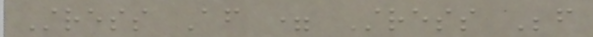Stress After = Stress Before
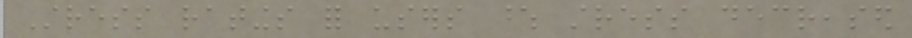Stress ratings for users whose stress decreased
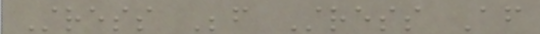Stress Before Stress After
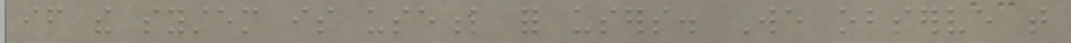if the system is useful for users. We observe that
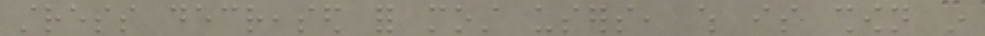stress decreased for most users, which is shown in
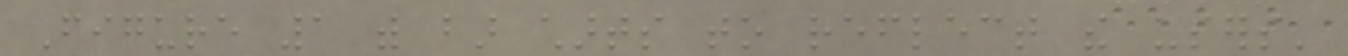Figure 1 with bar charts to reflect the users'
